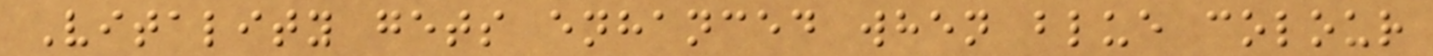Vitality gets enhanced when blue colour
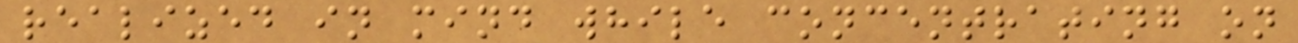realized in mind while concentrating on
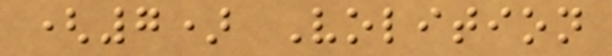(7) Volition
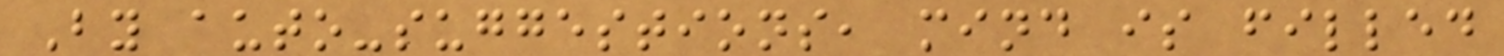By auto-suggestions, mind is filled
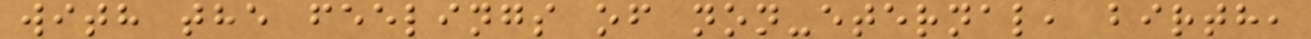with the feelings of non-eternal, birth,
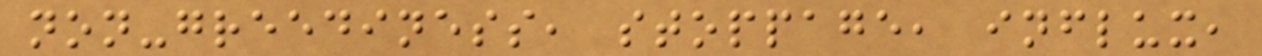non-greediness, stoppage, influx,
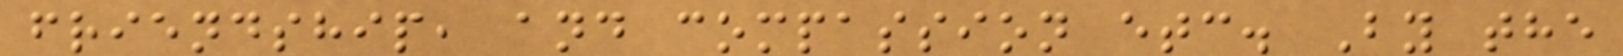friendship, and compassion etc. By the
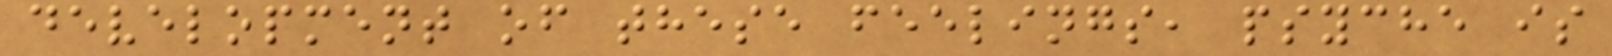development of these feelings, psyche is
